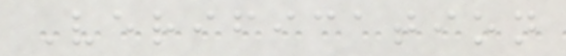Verification
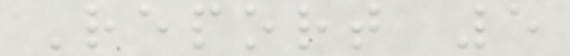Report 5
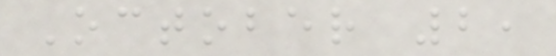October 2,
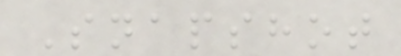Snapshot
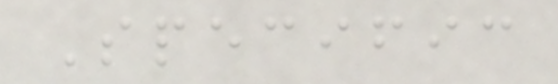Specific
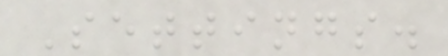Settings.
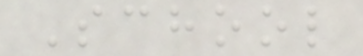School
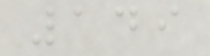149
